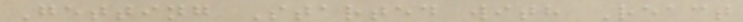Getting Started with React
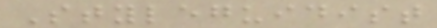Styleguidist
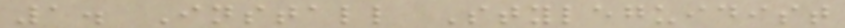1. Install Styleguidist
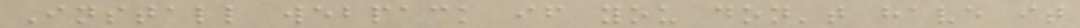Install webpack if you don't have it
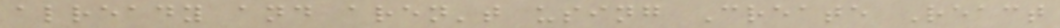already and aren't using Create React
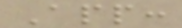App:
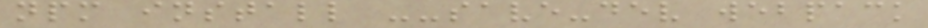npm install --save-dev webpack
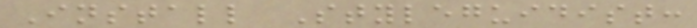Install Styleguidist:
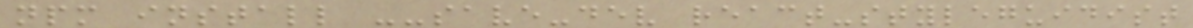npm install --save-dev react-styleguidist
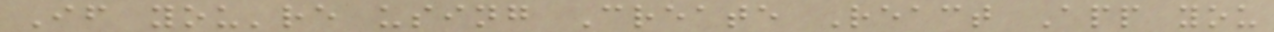If you're using Create React App you
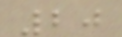20
